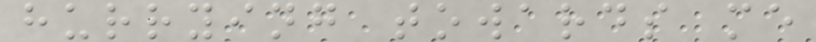hurrying towards me
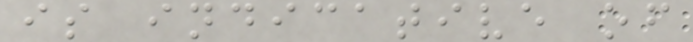is indicative of
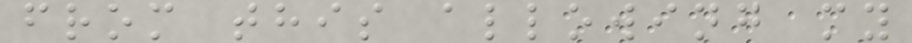from this allowing my
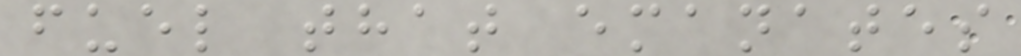fuel that emanates
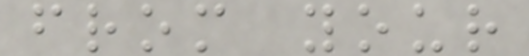from your
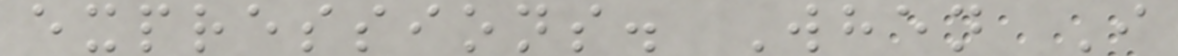expressions. When I
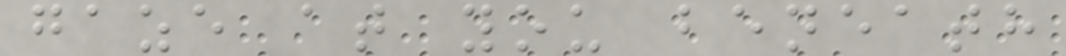gaze at you beneath
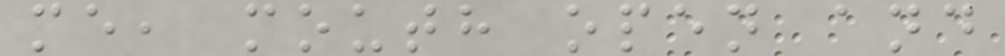me, mouth open and
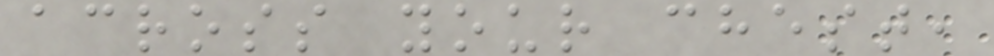across your chest,
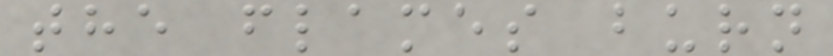the flames burn
